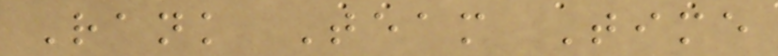Rank Team Time
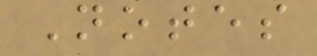Notes
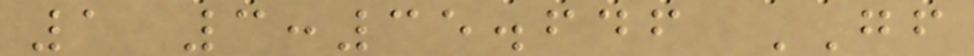1 3:35.646 GF
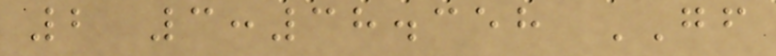2 3:38.358 GF
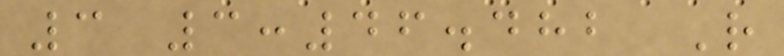3 3:46.482 R
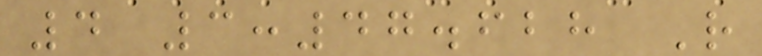4 3:47.628 R
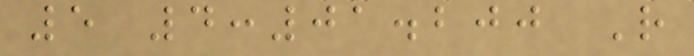5 4:01.200 R
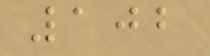102
